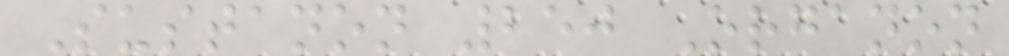Sustanon 250 Organon
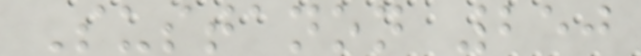Sustanon 250
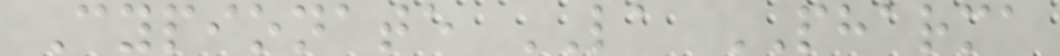Cypionate LA PHARMA
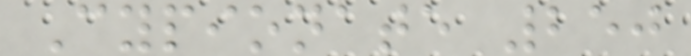Cypionate 250
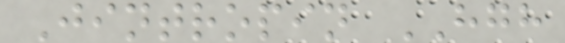Jintropin HGH
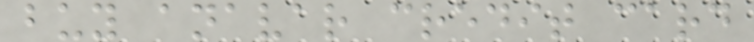buy anavar credit card
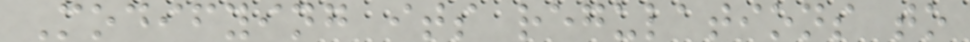Modifying its regulations to
